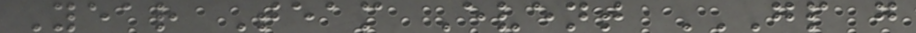Year Team Event GP G
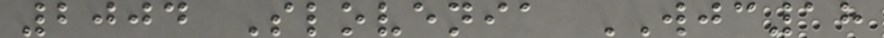2004 Slovenia WJC18
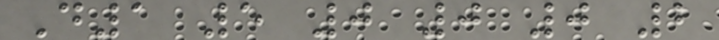D1 5 0 0 0 2
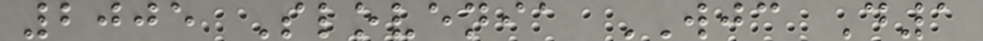2005 Slovenia WJC D1
